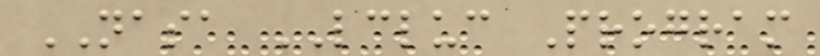NASA LCLUC Program
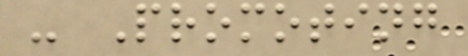- Promoting
